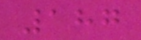187
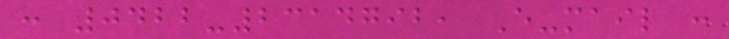: 0422-2314792, E-mail :
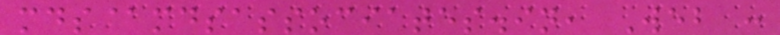mds@mdsassociates.in, Web :
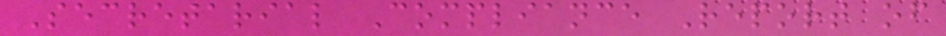Secretarial Compliance Report of
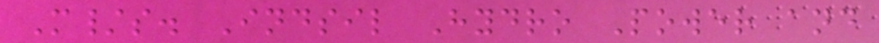M/s. Indsil Hydro Power and
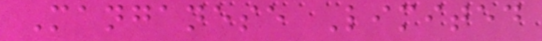Manganese Limited
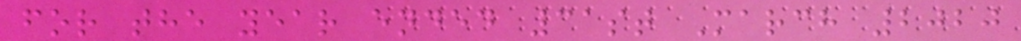for the year ended 31st March 2020
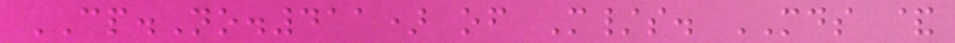CP.No.411) of M/s. MDS &
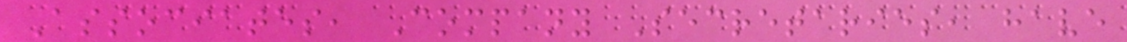Associates, Company Secretaries, have
